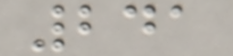241
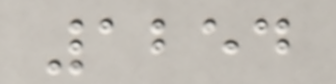1254
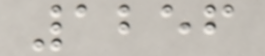1256
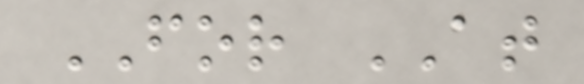FOR AT
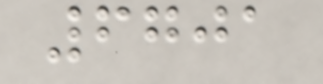6701
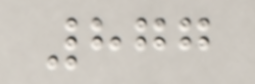877
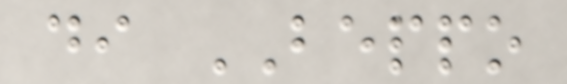di BEPPO
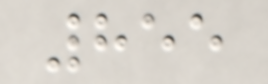855
